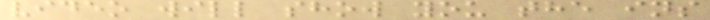video will show you the ins
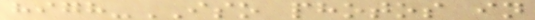high-ISO photos in
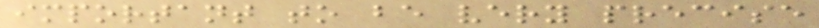important to be very precise
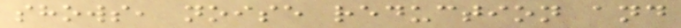shows, noise reduction and
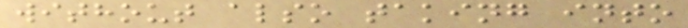without also taking into
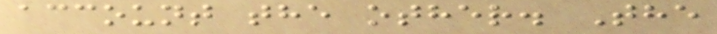account the other. The
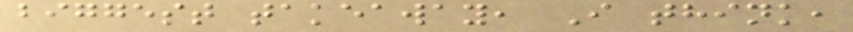biggest takeaway, I think,
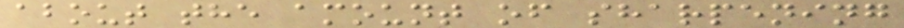about the amount of sharpening
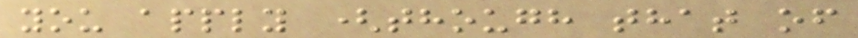you apply (though that of
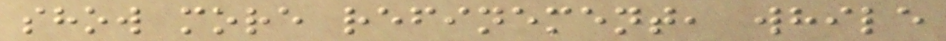show more refinement, while
